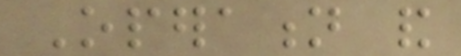Operation and
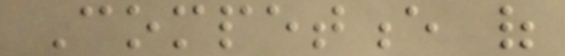Competence of
